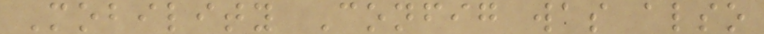Mobility Config was also
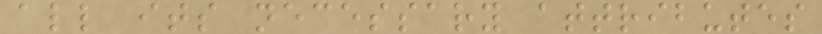all its necessary attributes
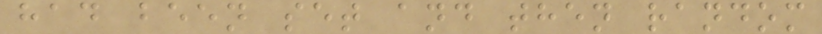had been set and then random
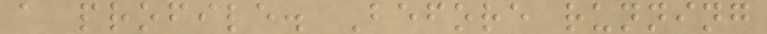a profile. Before running
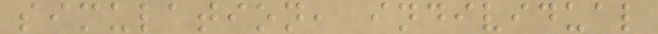simulation, individual
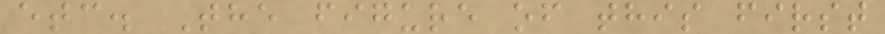etc. The figure of this first
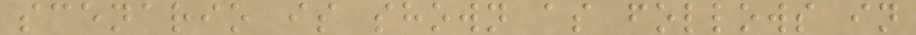scenario is shown as follows in
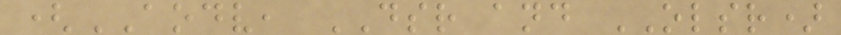(AODV, DSR and OLSR)
